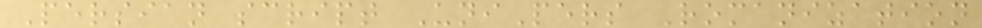Persian script UniPers Romanization
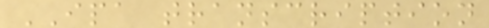IPA transcription
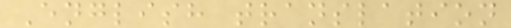English translation
